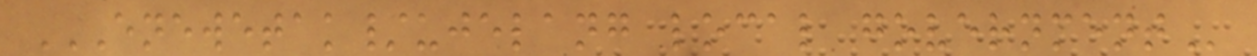ENEWETAK/UJELANG LOCAL GOVERNMENT
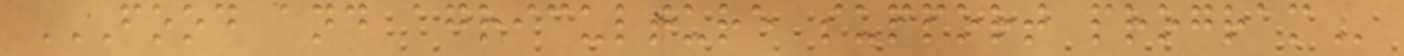FOOD AND AGRICULTURE SUPPORT PROGRAM
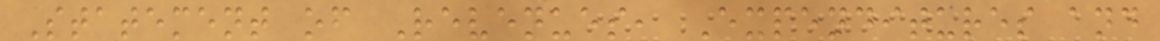Statement of Revenues, Expenditures and
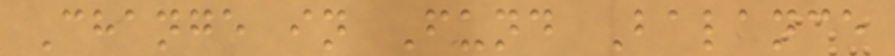Change in Fund Balance
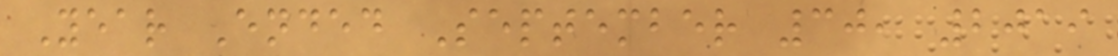Year Ended September 30, 2019
